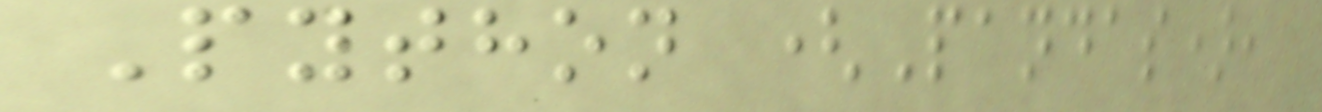Python (Pandas),
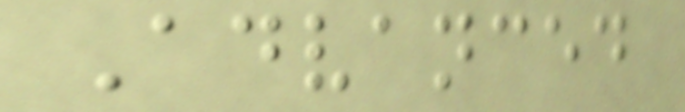Advanced
